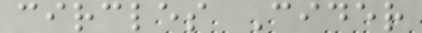circles Cider
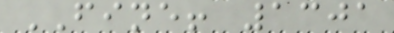FINE! 1301
